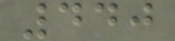440
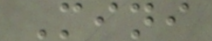Mini
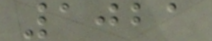1021
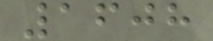1608
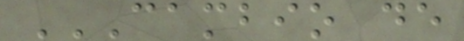CAMBIO DE
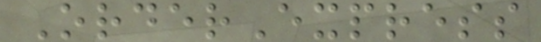OrderExpress
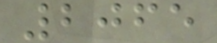2065
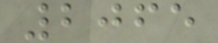2065
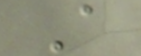A
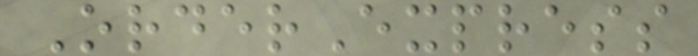OrderExpress
